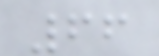66
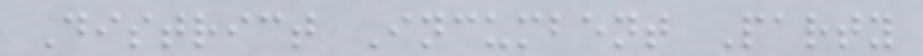District Incumbent Party
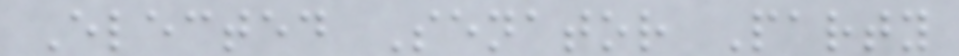Elected Senator Party
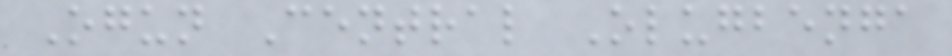Ogun Central Olugbenga
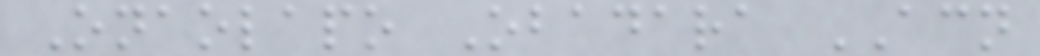Onaolapo Obadara ACN
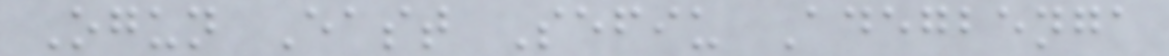Ogun East Sefiu Adegbenga
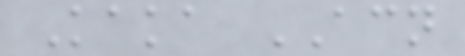Kaka ACN
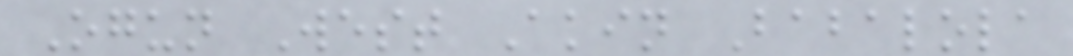Ogun West Akin Babalola
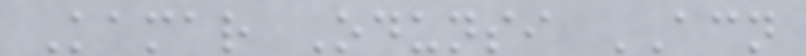Kamar Odunsi ACN
